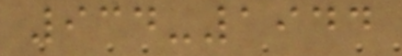934-1944
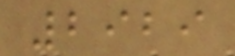2929
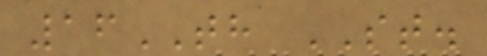16TH ST.
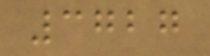3727
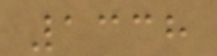1338
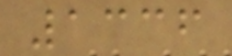1336
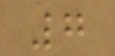7
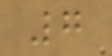7
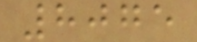8075
